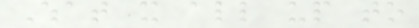What it all up to
